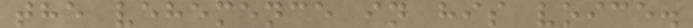the vehemence in his voice.
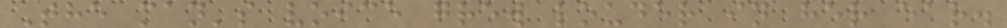The man's voice grew louder in her ear.
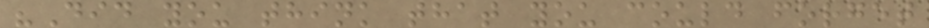"Did you think that you could forget
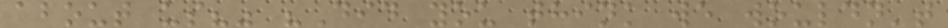about us?" "Did you think we wouldn't
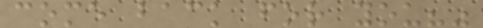come back for you?"
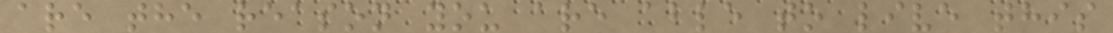are the reason you are able to live this
